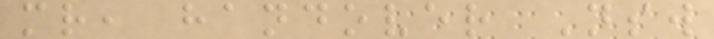mr, handover Nsw
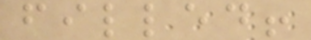filled!
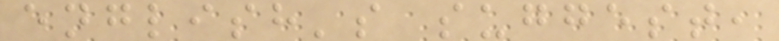english's suggest,
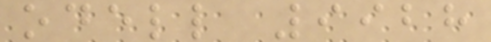odell 9928
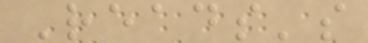Reads's
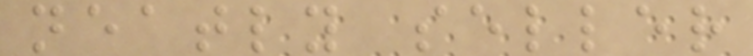neatly seller
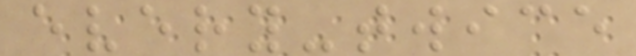every-twice
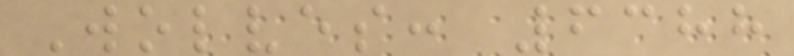Wolves: 6388
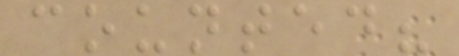counted?
